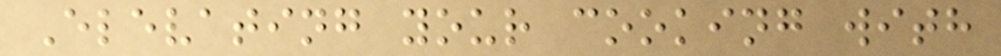Elevating your cooking with
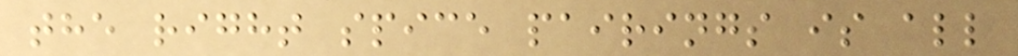the right spice pairings is all
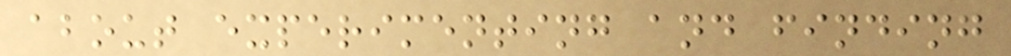about experimenting and finding
